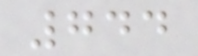744
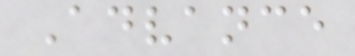Advance
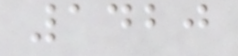1420
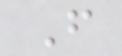F
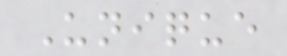Unique
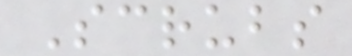Scrubs
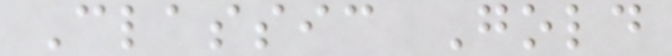Classic Gold
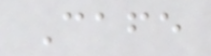Cafe
